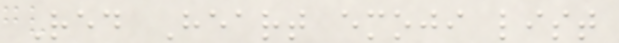Red Heart emoji list
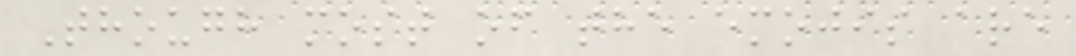Though most of the emojis are
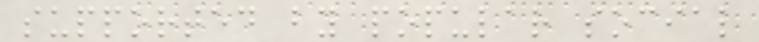supported by popular social
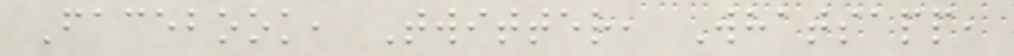Facebook, Twitter, Whatsapp,
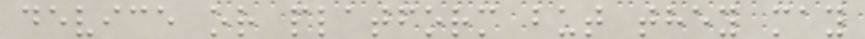device or platform but they may
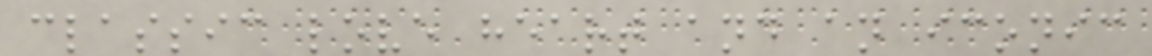classic love heart and an iconic
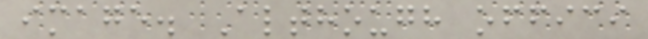image. Although offici
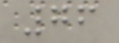76
